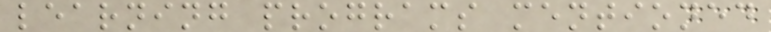learning programs mentioned
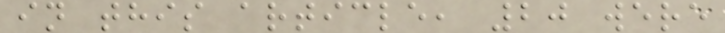in this article, 20 were
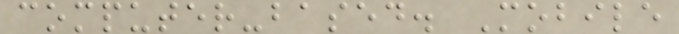computer-based. Mobile
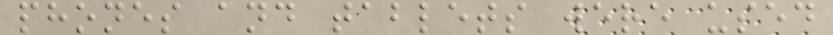phones and tablets were used
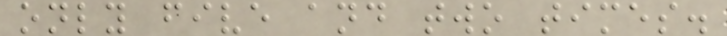only five and two times.
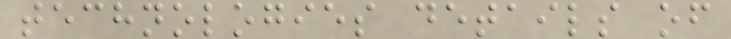technologies details of
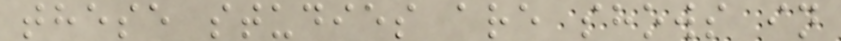these studies are shows in
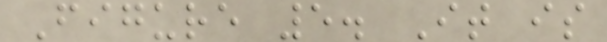Figure 5. It is
